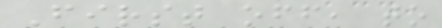First off, to
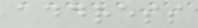address
